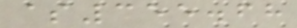$355.68
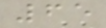65
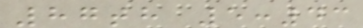87th 5:43
